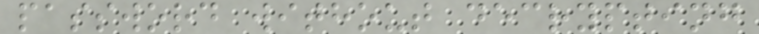password without decrypting
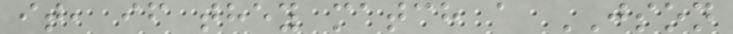it, if they match a JSON
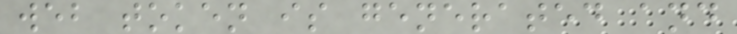web token is generated and
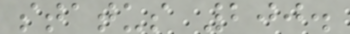status 200.
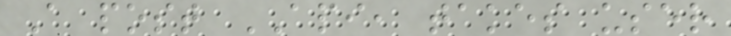A post API, takes user
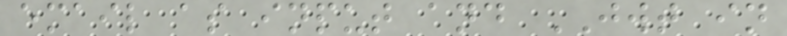email as input and JWT in
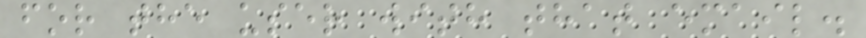for the user with that email.
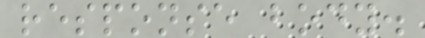response body.
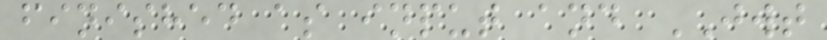finished as input and JWT
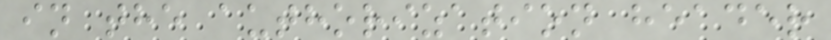in the authorization header
